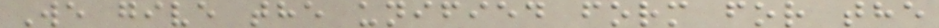We give the unified form for the
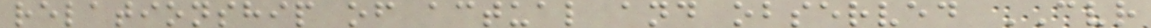relationship of actual and observed CVR
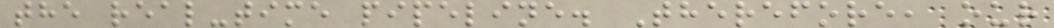the real-time pipeline. Therefore, our
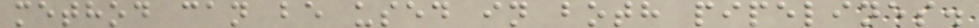method can be used in both pipelines.
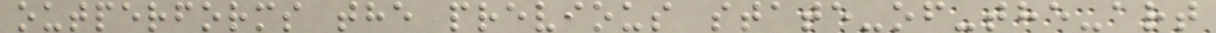outperforms the previous state-of-the-art
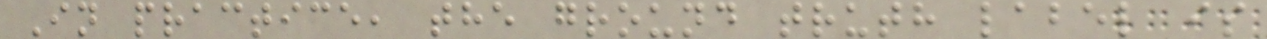In practice, the ground truth label is
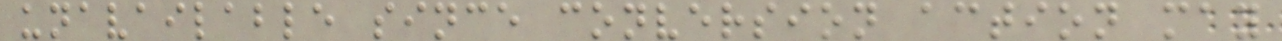unavailable since conversion action may
